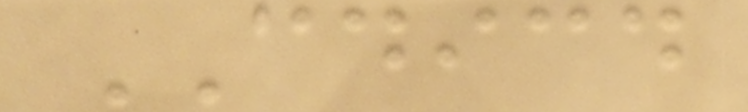CDICD
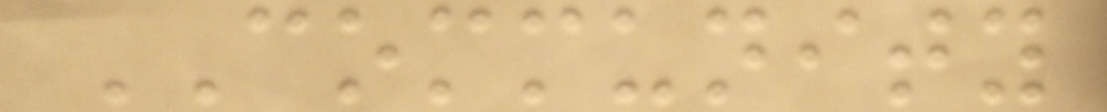COMMUNITY
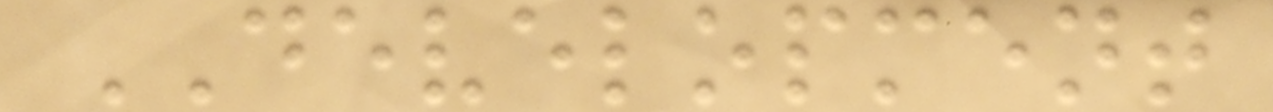DEVELOPMENT
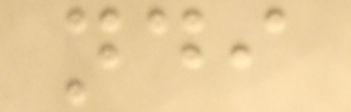ndi
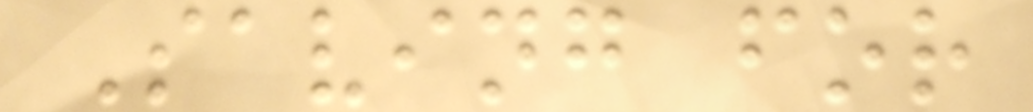Saving for
